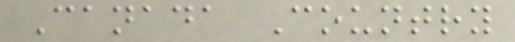Canada Country
